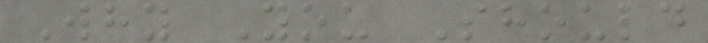Why You Should
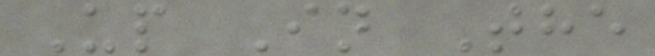Up In The
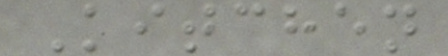Kitchen
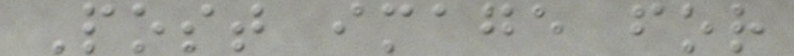Post image for
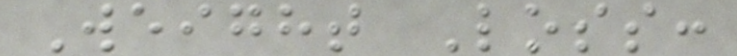Weight Loss:
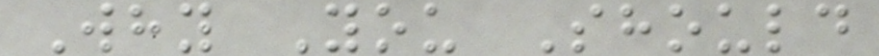Why You Should
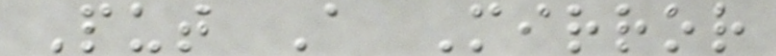Put A Mirror
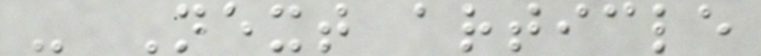- Next article
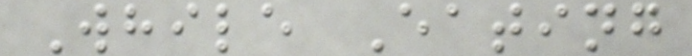While Eating
